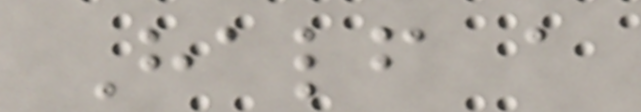Half a
